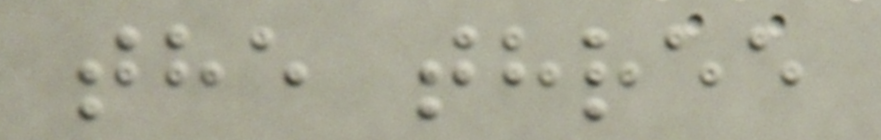the three
